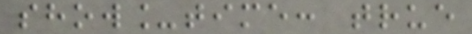show_time: true
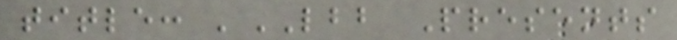title: 'LBB Presents
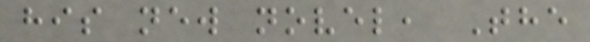his new novel, The
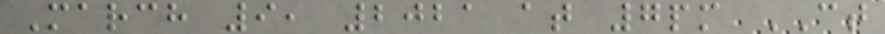March 9, 2021 at 7pm CT
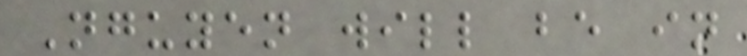Nguyen will be in
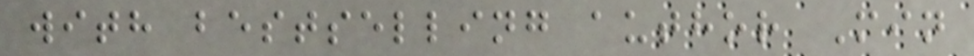with bestselling author Min
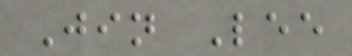Jin Lee
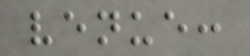venue:
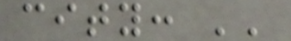city: ''
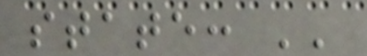state: ''
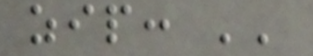zip: ''
